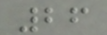26
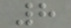8
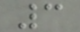3
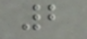2
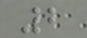2
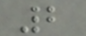2
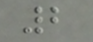2
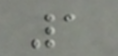1
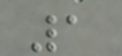1
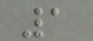1
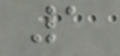1
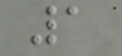1
